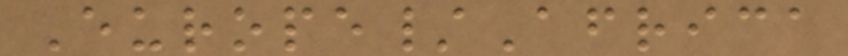Europe/Africa
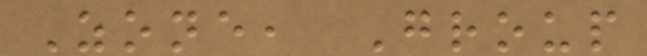Zone, Group
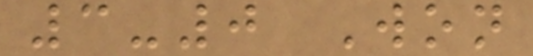3-0 Won
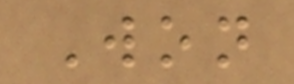Won
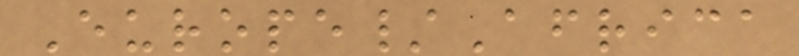Europe/Africa
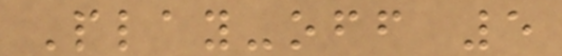Play-off 5
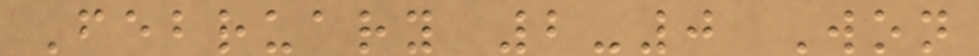February 2-0 Won
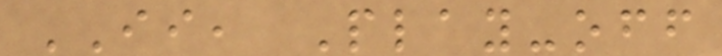II, Play-off
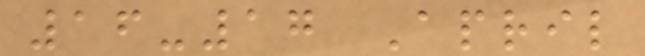16-17 April
